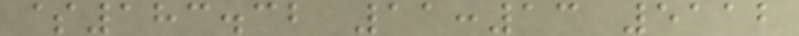$183.32 11:13 5112
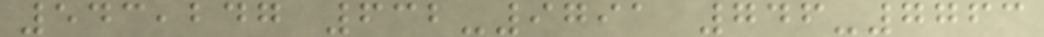543,247 632-9791 746-7763
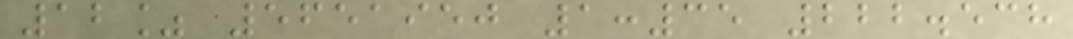12% 5651950 1:35 222.538
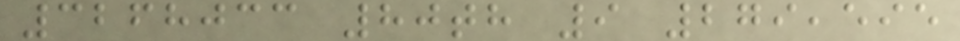3268033 80th 9 279,595
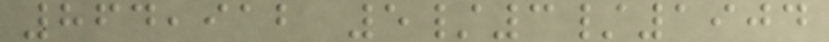864,912 5/3/1904
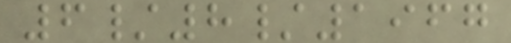6/8/1967
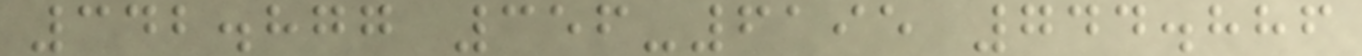342.877 356-6195 744.886
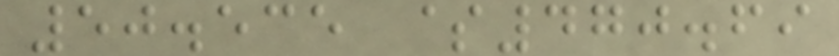50.535 $470.69
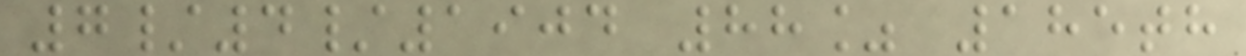7/4/1904 88% 185th
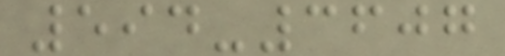594-3607
